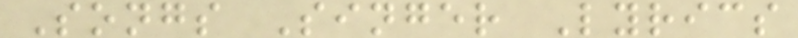Songs Singer Lyrics
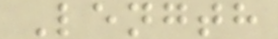Length
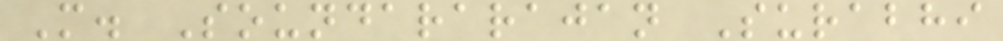M. Soundararajan Surabhi
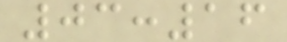03:16
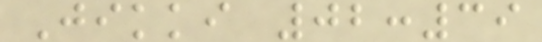Jikki 02:39
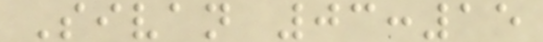Sivan 03:15
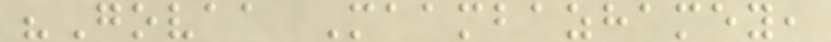"Govaa Maambazhamey,
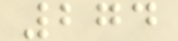274
